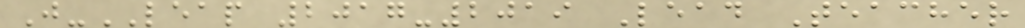J-LEAP 2017-2019 Lead Teacher
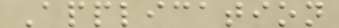Application
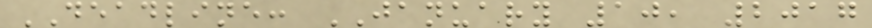DEADLINE: JANUARY 10, 2017
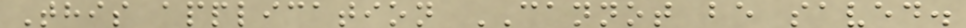This application CANNOT be saved.
